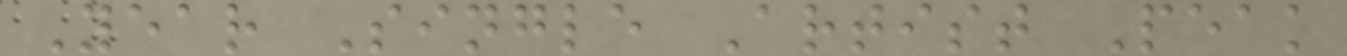Year Single Artist Peak
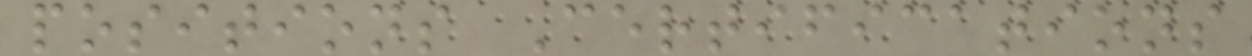positions Certifications
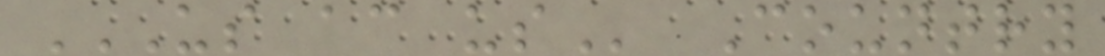US AC US Country
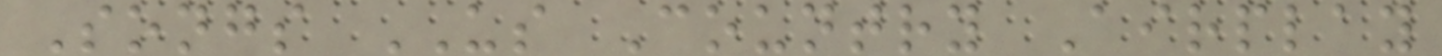Songs US Country Airplay
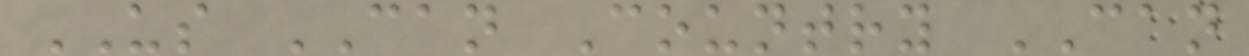US CAN Country CAN
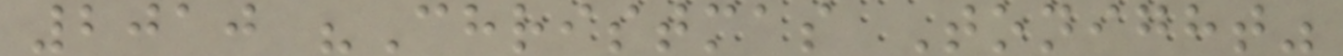2010 "Christmas Tonight"
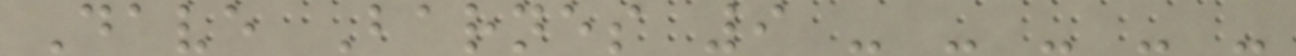Dave Barnes 9 - - - - -
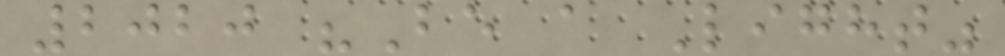2020 "Be a Light"
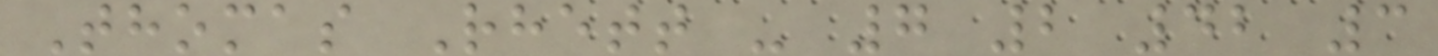Thomas Rhett - 7 2 42 3
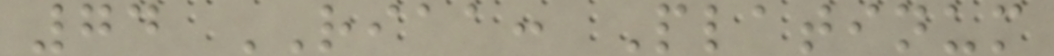74 RIAA: Platinum
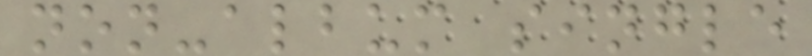non-album single
